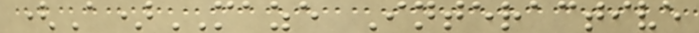(A)MAZE Interactive
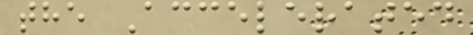the Accelerated
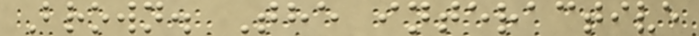Brown. The interactive
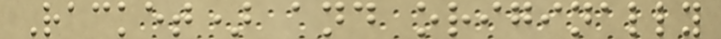Racket) and originally
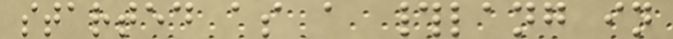started as a #lang in
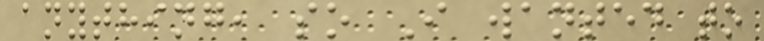anything, so I wanted to
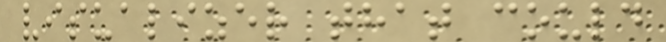visualizer that could
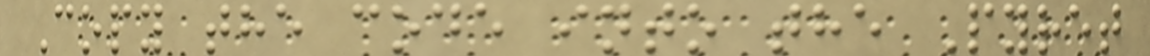Copy the code into the Pyret
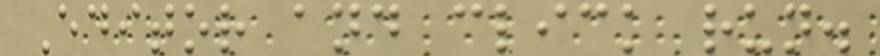Editor and click run.
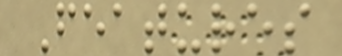Features
